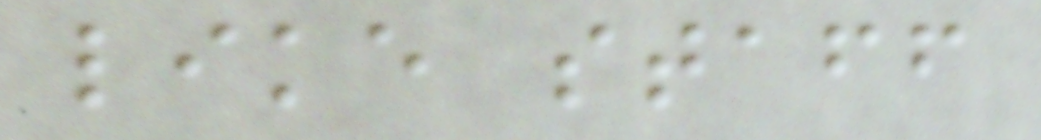like staff
